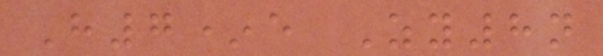H7*e Zy8n
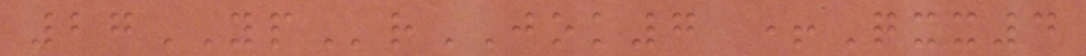27YPrJOK7 +Qxx4
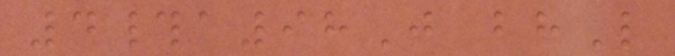4#a98J bhL
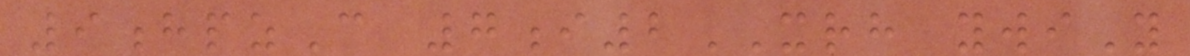9hpzC 7i2XRH ywiY
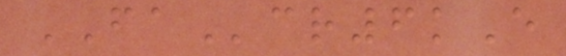FAcr6kE
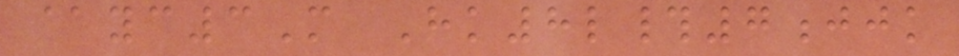@yc3M Hk8l#7jjk
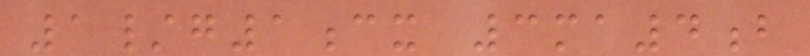1/g1cx 3ma4b
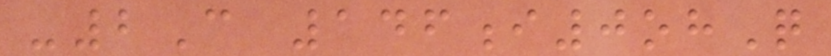-2C 146i0ohQ
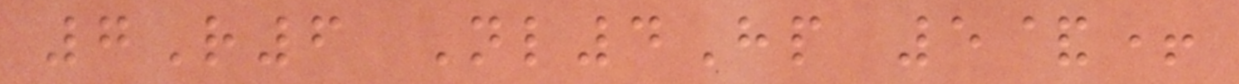7R6 Nl4Hp 5&+
